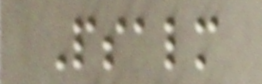Psalm
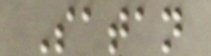Satan
